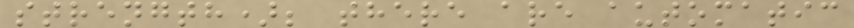strength); there are automatic
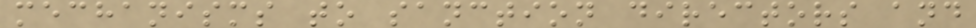mechanisms to sanction directors and
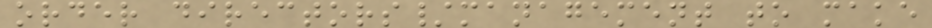order directors/management to make
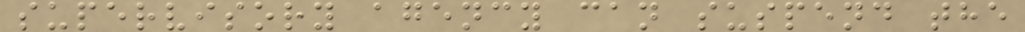supervisory agency can suspend the
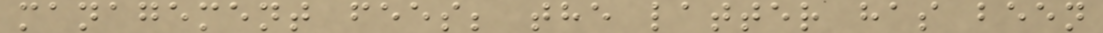management fees; the latter has been
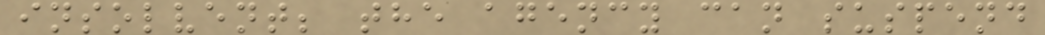insolvent; the agency can suspend
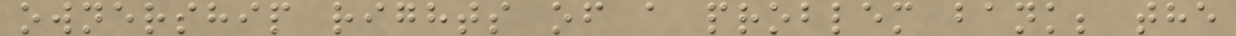ownership rights of a problem bank; the
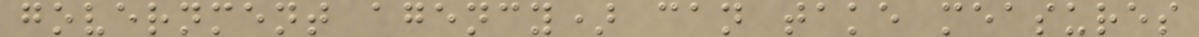government agency) can take measures
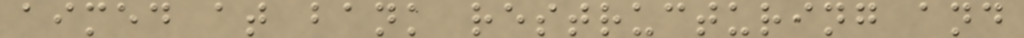aimed at bank restructuring and
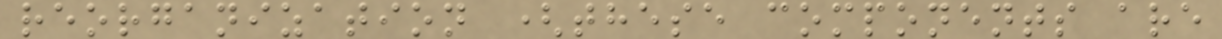reorganization (these components are
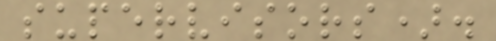supervisors).
